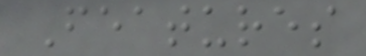Features
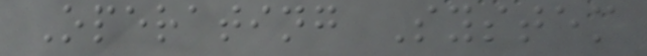Operating System
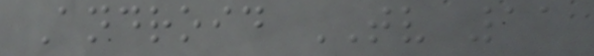Android TV 11
